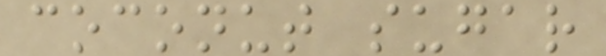coconut sugar
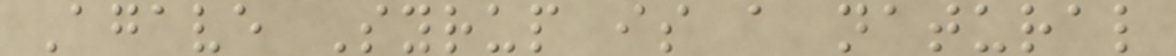Agave Syrup is a natural
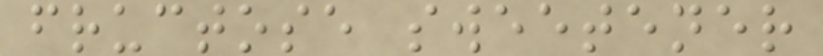fructose sweetener
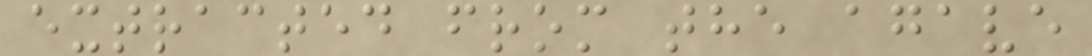extracted from the agave
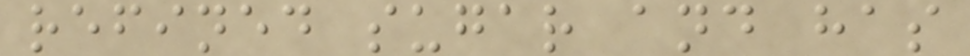refined sugar and has
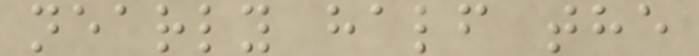nearly half the
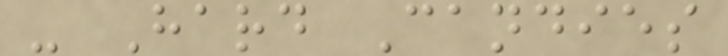- Hard Candies
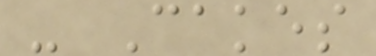- Cakes
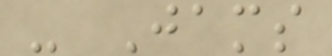- Jams
